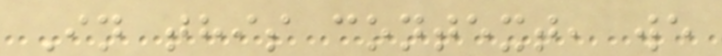In this context, we
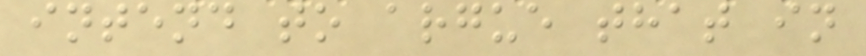intend to argue that in
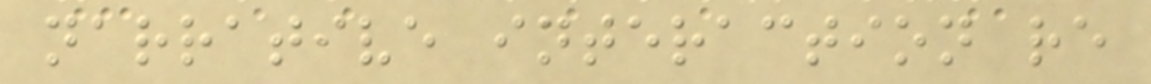narrative interaction re
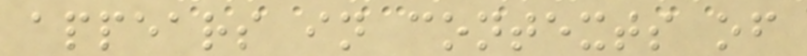appears in contexts of
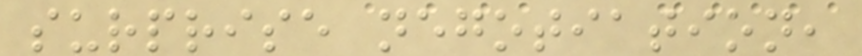surprise negotiation,
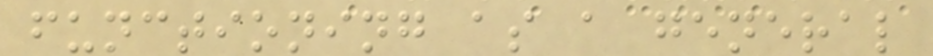functioning as a general
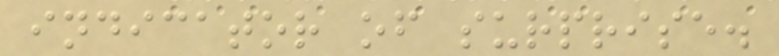indicator of surprise.
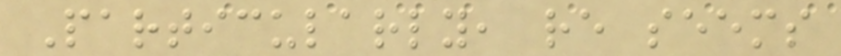Particularly, re seems
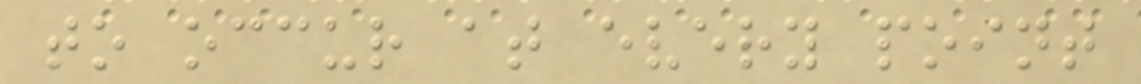to occur at every point
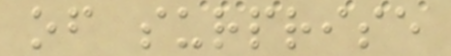of surprise
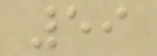59
